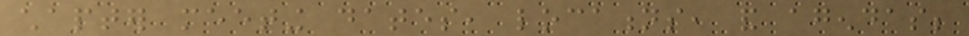chapter meeting dates, locations, and agendas;
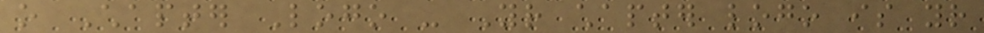o Chapter Logo - Your chapter logo is your
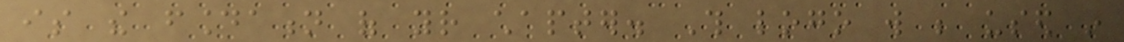is the foundation of your chapter. This logo will be used in
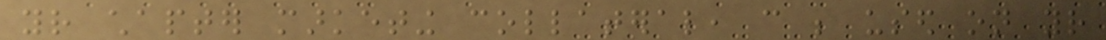your chapter marketing collateral, can be used on your
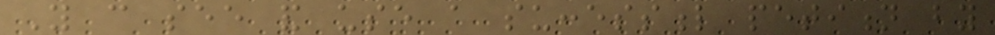You can see and use a successful petition by
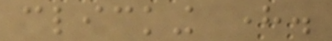clicking here.
